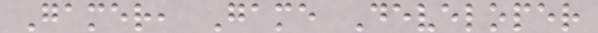Gamer, Game Developer
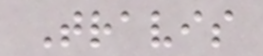Travis
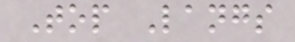Top Langs
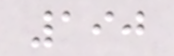190
